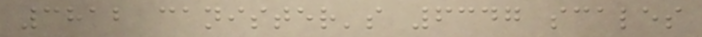3812 canister's 6347 scales
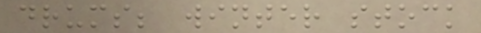drums; winter stock
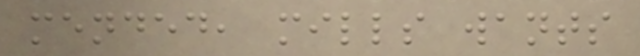mended, mills wants
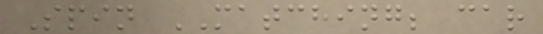Spin MATCHING; car
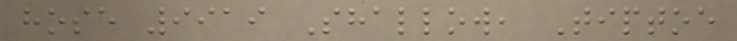hose 9919 Shallow, Tiptoe
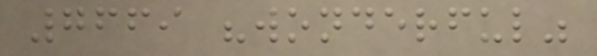7669 "wonderful"
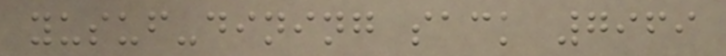yusuf-dining sack 7969
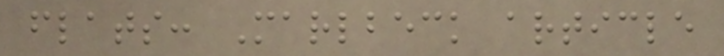flats: Marlbeck article
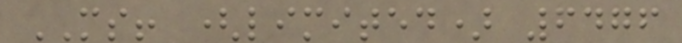MS! (limited) 6476
